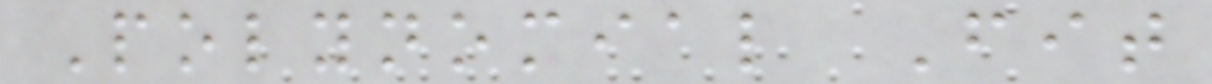Polynomial Fit
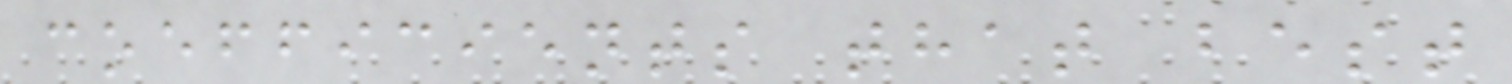coefficients that best
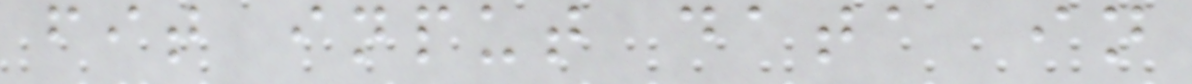fit input data in
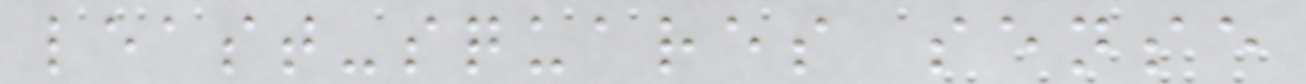least-squares sense
